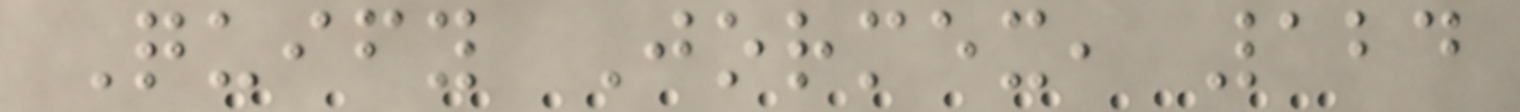Quify Jormex, 124
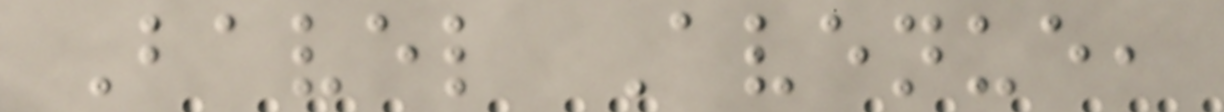Bavel Avenue,
